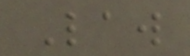Law
